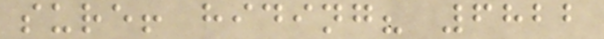sure! hiding? 6822
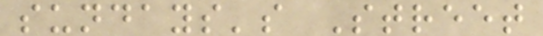sundays's Street
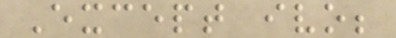Except ivo;
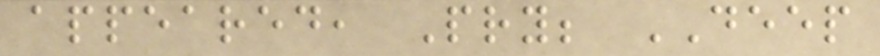appeared, Pry; DEEP
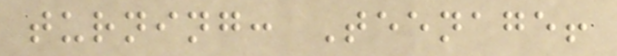turning: Teenage!
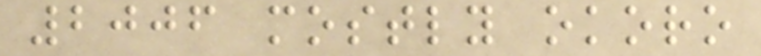2006 mostly okoro
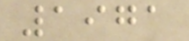1971
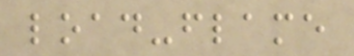load-flame
